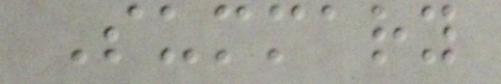Summary
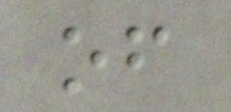of
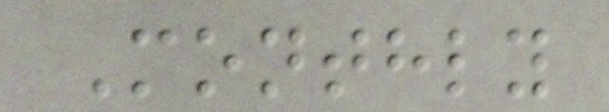Monthly
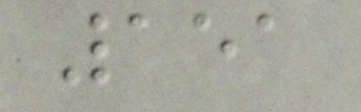151
